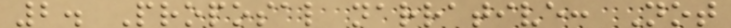2. Proposal narrative: Not
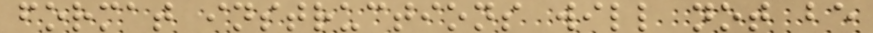format instructions will not be
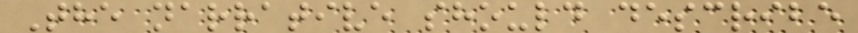The narrative should describe
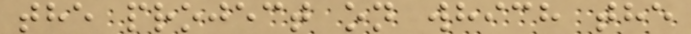the project on which the
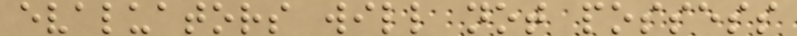evaluators will not possess
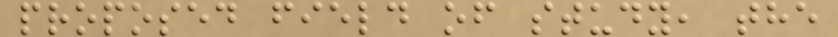proposed field of study, the
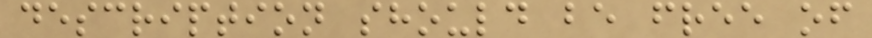description should be free of
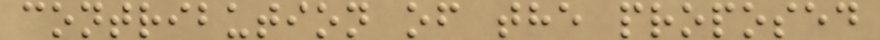contribution of the proposed
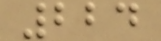224
